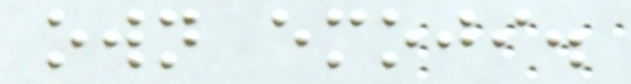own emoji.
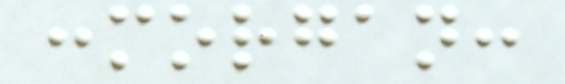:morgan:
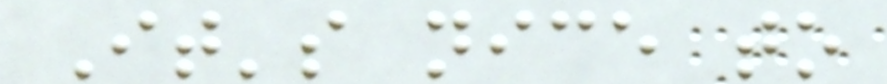It's nice to
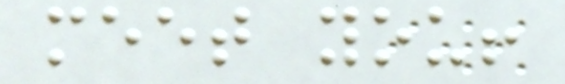meet you!
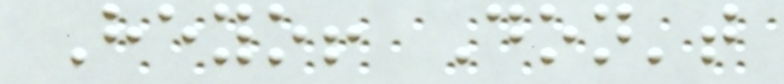Heyo! Don't
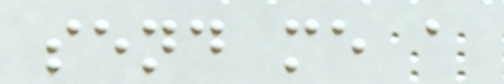send me a
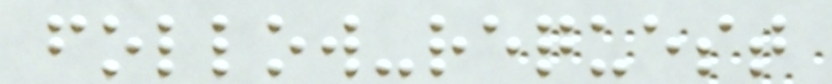follow-request
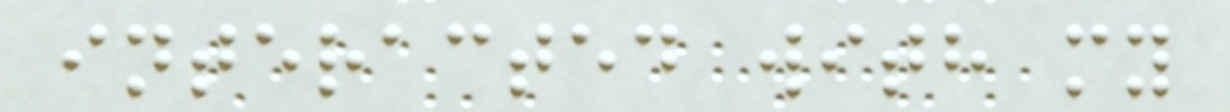interacted with my
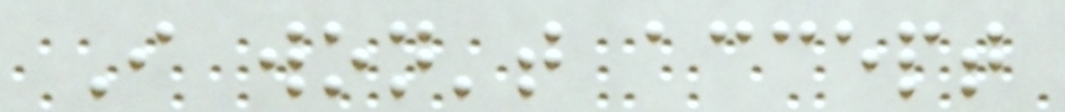I won't accept
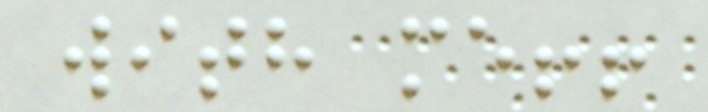with me!!
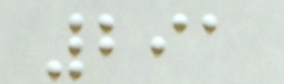291
